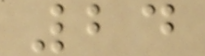24
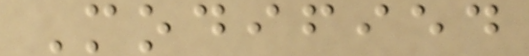Modified
